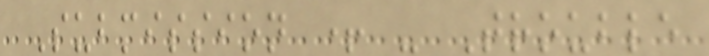Submission + - Trouble
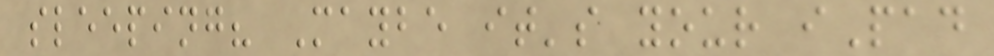sleeping? Maybe it's your iPad
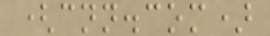(cnn.com)
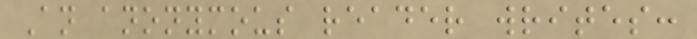An anonymous reader writes:
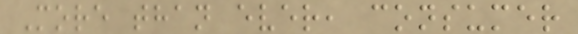More than ever, consumer
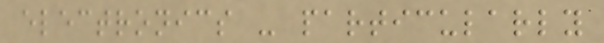electronics - particularly
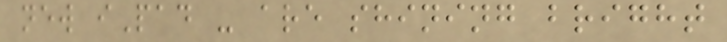new iPad - are shining bright
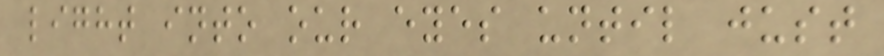light into our eyes until just
